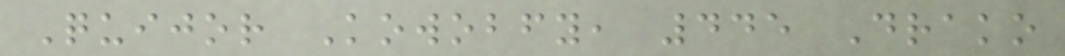Quijor Kowobfy, 445 Drako
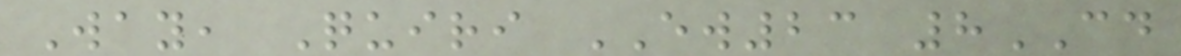Way, Quiri EW23 8CD
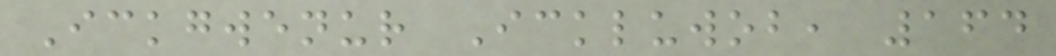Ickgwenur Ickluwob, 164
